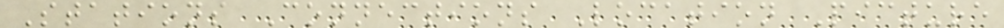Stations Connections Location Picture
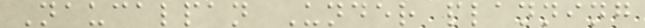Naucalpan Under planning
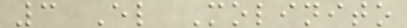3 El Molinito
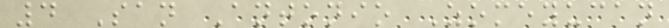4 San Antonio Zomeyucan
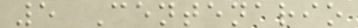5 Centenario
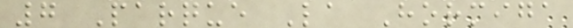7 Parque La Hormiga
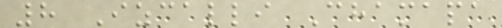8 Izcalli Chamapa
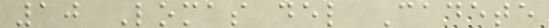10 Lomas del Cadete
